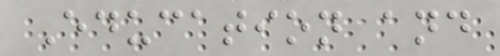Education and
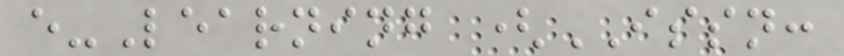e-Learning (ISSN:
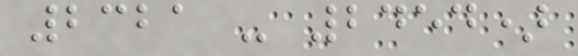2321 - 2454)
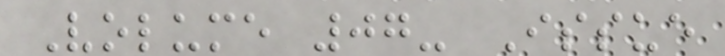Volume 07- Issue
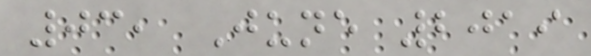03, June 2019
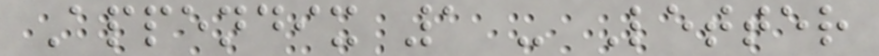Appendix 1 - Letter
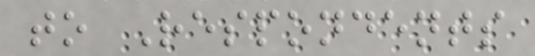to Respondents
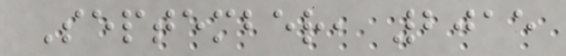September, 2015
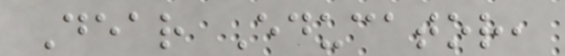Dear Educator,
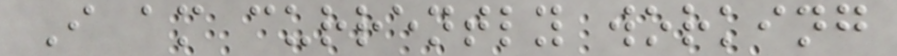I am currently working
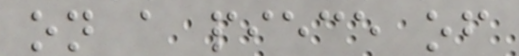on a piece of
